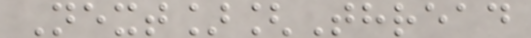Next][Thread
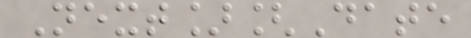Next][Date
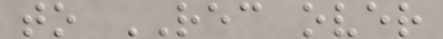to REC over
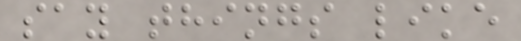say things like
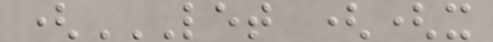(LET ((X
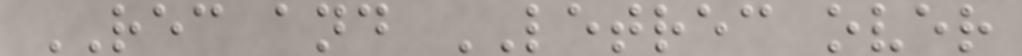REC and LETREC over
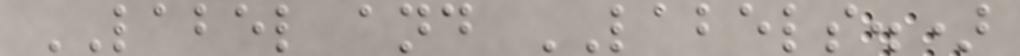LABEL and LABELS.)
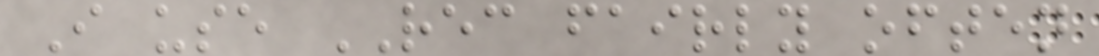I use REC fairly often
